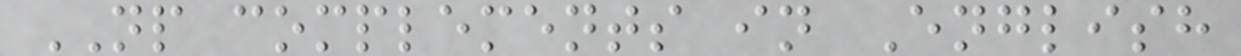NP complements in English
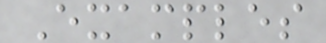Examples
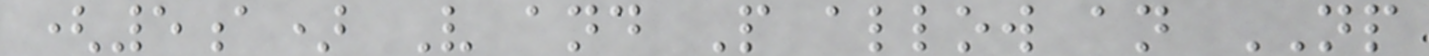(5a) V and P allow an NP
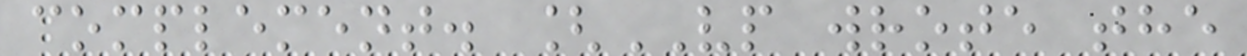complement. [VP wrote the
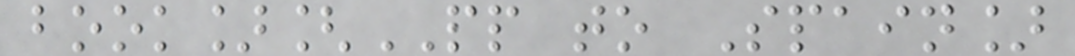book][PP to Spain]
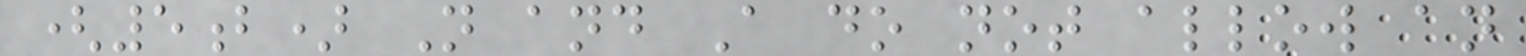(5b) N and A do not allow an
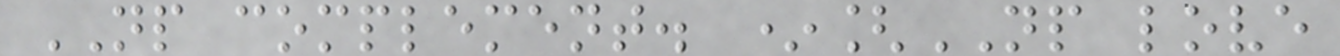NP complement. *[NP love
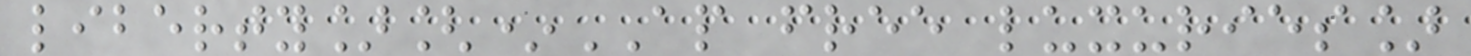liberty][*AP free luxuries]
